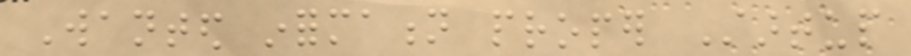Wanted information proper Startup
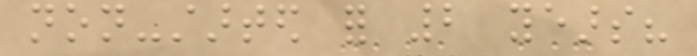non-started for 2 years?
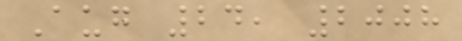Aug 24, 2008
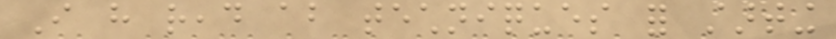I have read about techniques for starting
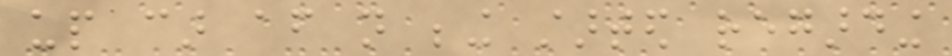up car after not being started regarding
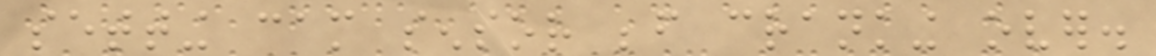setting cam sensor before cranking over.
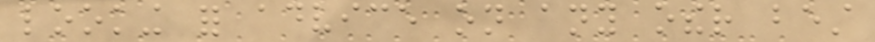looking for advice on any other best
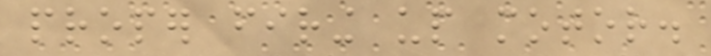proper firing up motor.
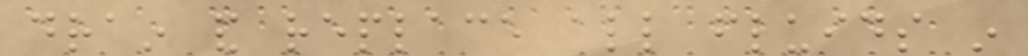drain and replace all fluids in
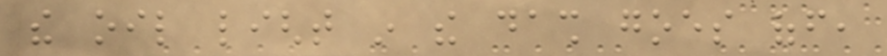the oil light in the dash goes off,
